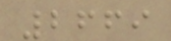2669
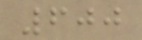600
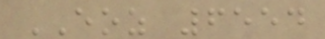EOZ 6554
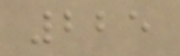225
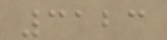3123
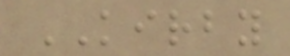KIRBY
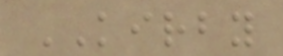KIRBY
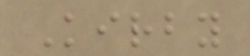Kirby
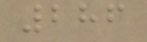286
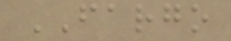FARGO
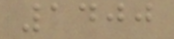1400
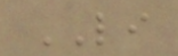LI
